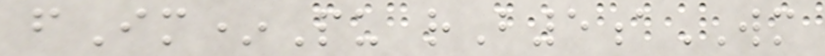fIm*Pu rB5aWM
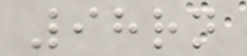98rn
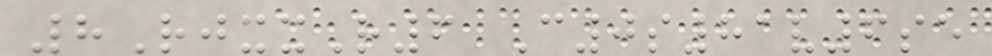8RjxxR6 C0s81v6se
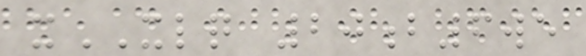xXLQ 20b6we
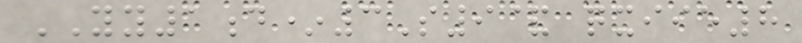YY1d*3S9& qxiie8
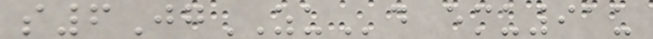s6JgZUd emu91u
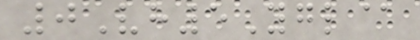0Vh5Ygl@
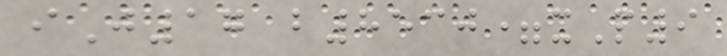iJ17 b8530=xP9
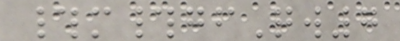#m#gfQw7
